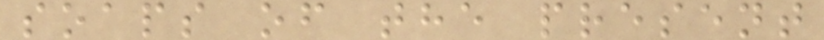soaps of the present
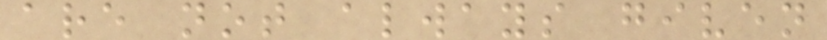are not always given
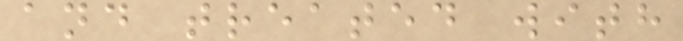and treated with
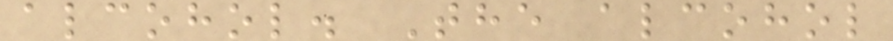alcohol. The alcohol
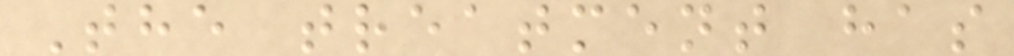The treatment has
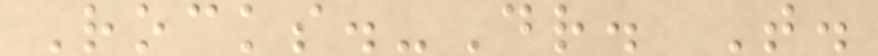Rocks.-Dr. T.
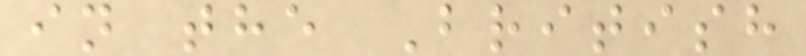in the British
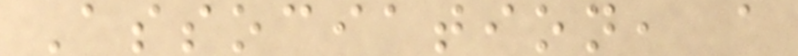Association, a
